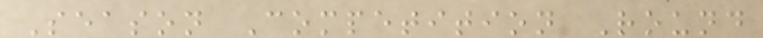Season Competition Round
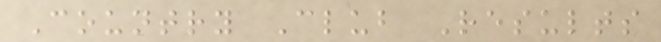Country Club Results
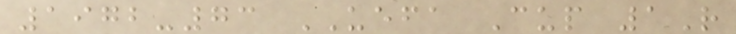1972-73 UEFA Cup 1R
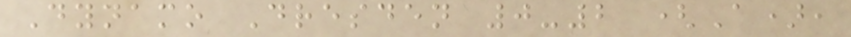Dynamo Dresden 0-2 (A),
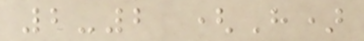2-2 (H)
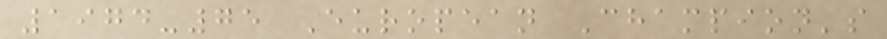1974-75 European Champion's
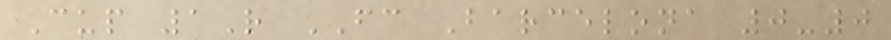Cup 1R FC Barcelona 0-0
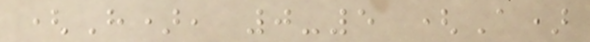(H), 0-5 (A)
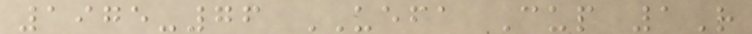1975-76 UEFA Cup 1R
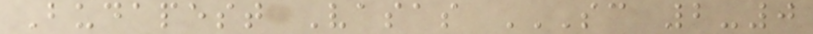Budapest Vasas SC 2-0
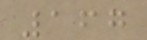167
